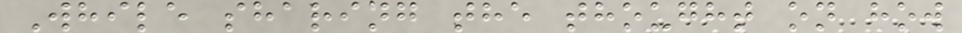While sharing the thought on how
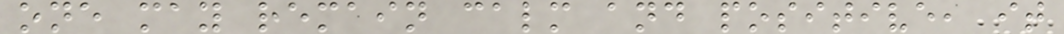one may remain calm and positive, it
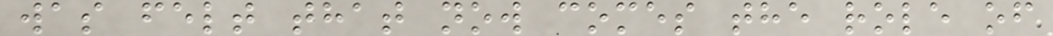was felt that now comes the role of
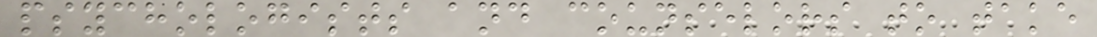psychologists and counselors to take
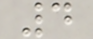4
